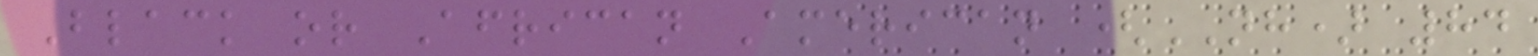Black or African American (NH) 84
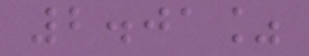2.01%
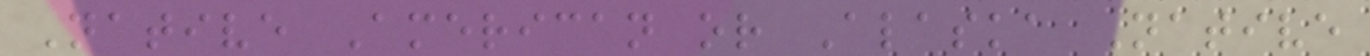Native American or Alaska Native
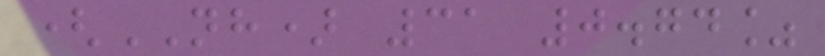(NH) 31 0.74%
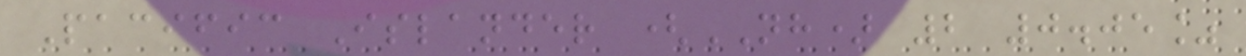Pacific Islander (NH) 2 0.05%
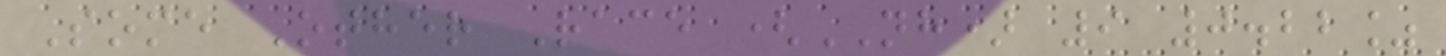Some Other Race (NH) 9 0.22%
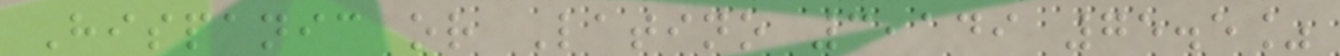Hispanic or Latino 3,149 75.5%
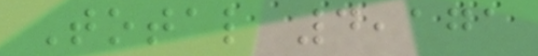Total 4,171
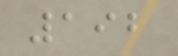192
